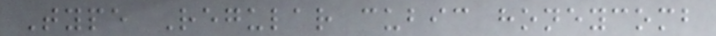Type Regular cubic honeycomb
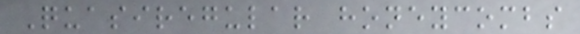Quasiregular honeycombs
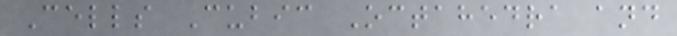Cells Cubic Octahedra and
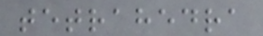tetrahedra
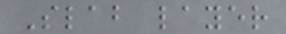Slab layer
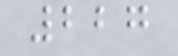227
